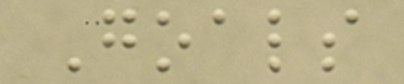Goals
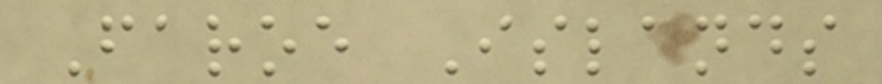Faroe Islands
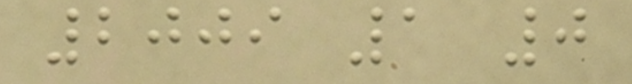2009 1 0
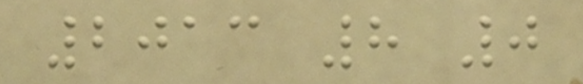2013 8 0
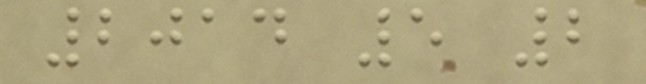2014 5 2
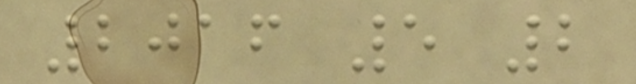2016 5 2
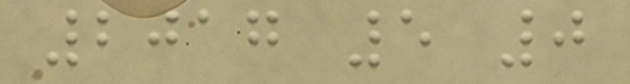2017 5 0
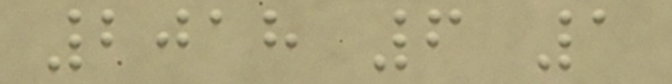2018 6 1
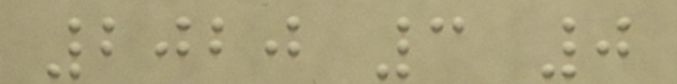2020 3 0
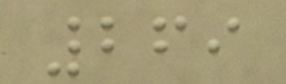269
